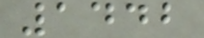1442
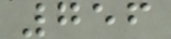756
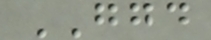GGD
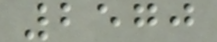2570
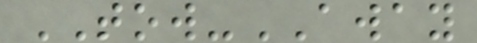TOW-AWAY
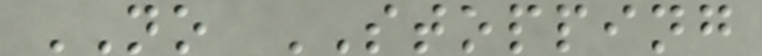NO STOPPING
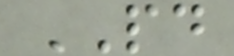PD
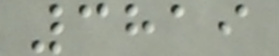3819
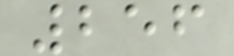256
